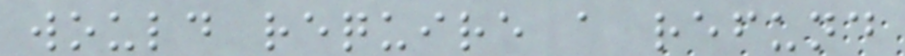would require a refund
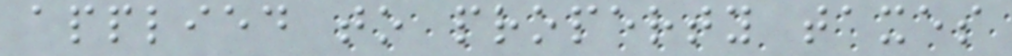applied to property taxes
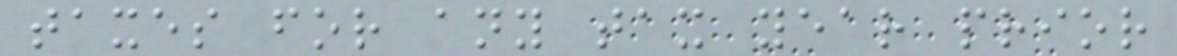taxes for any tax year prior
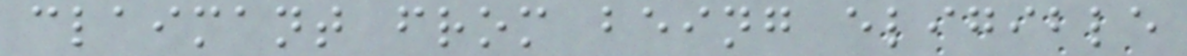claimant from being eligible
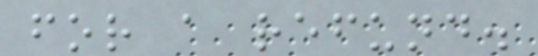for a refund.
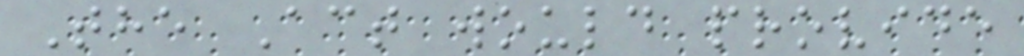The Act would provide
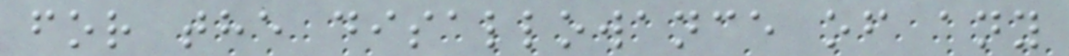for the disallowance of any
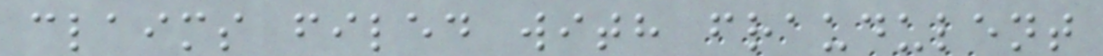claims filed with fraudulent
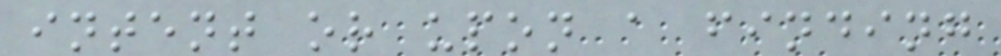intent or upon a finding
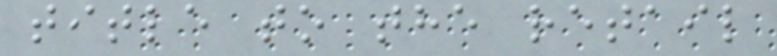title to the retail
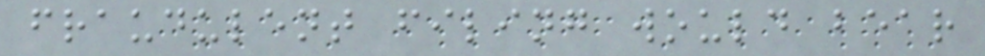fraudulent filing would bear
